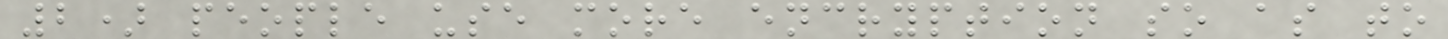2) people use more encryption so as to
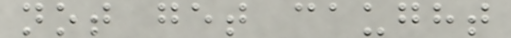not get caught
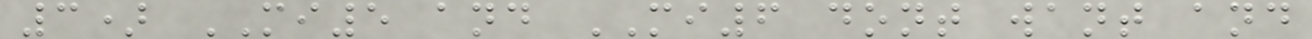3) MI5 and MI6 dont want and
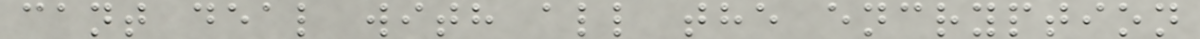cant deal with all the encryption
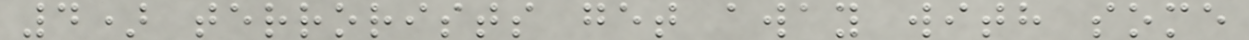4) terrorists get away with some
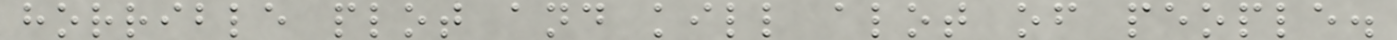horrible plot and kill alot of people.
